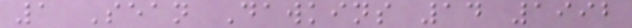1 Sean Dawkins 14 1992
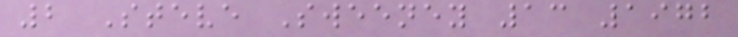2 Steve Sweeney 13 1972
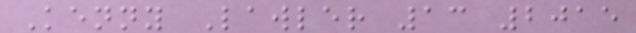Kenny Lawler 13 2015
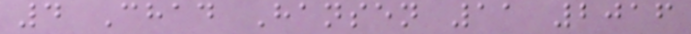4 Chad Hansen 11 2016
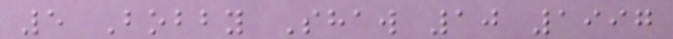5 Bobby Shaw 10 1997
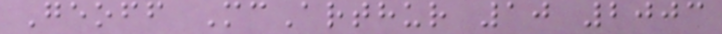Geoff McArthur 10 2003
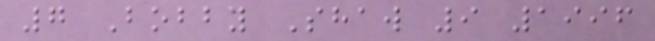7 Bobby Shaw 9 1996
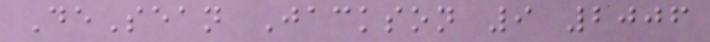DeSean Jackson 9 2006
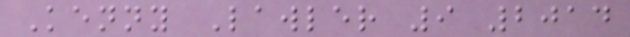Kenny Lawler 9 2014
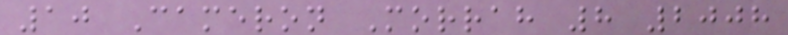10 Cameron Morrah 8 2008
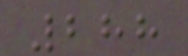288
